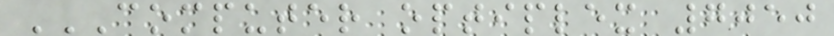COMPUTER OPTIPLEX 7050
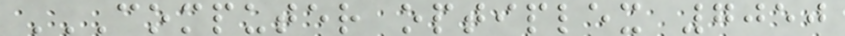COMPUTER OPTIPLEX 7050
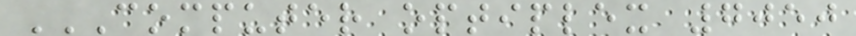COMPUTER OPTIPLEX 7050
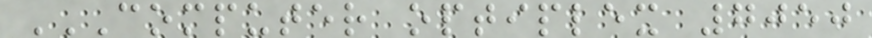COMPUTER OPTIPLEX 7050
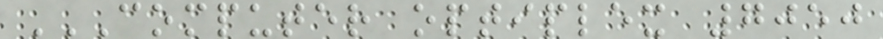COMPUTER OPTIPLEX 7050
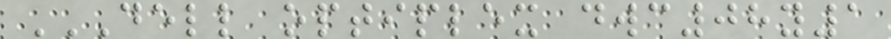DELL OPTIPLEX DWC08Y1
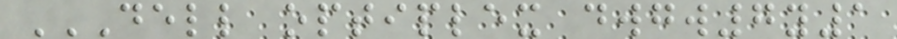DELL OPTIPLEX DWGW7Y1
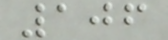106
